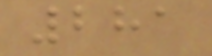281
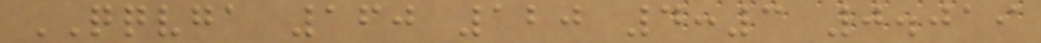QQVGA 160 120 4:3 0.019
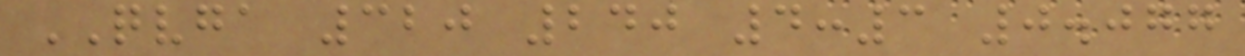QVGA 320 240 4:3 0.077
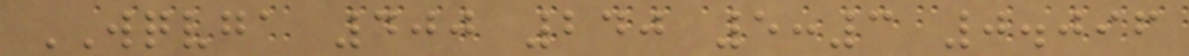WQVGA 400 240 5:3 0.096
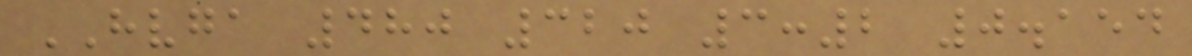HVGA 480 320 3:2 0.154
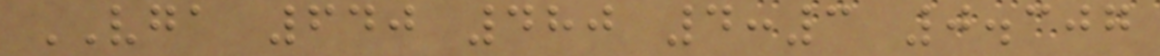VGA 640 480 4:3 0.307
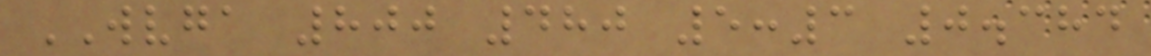WVGA 800 480 5:3 0.384
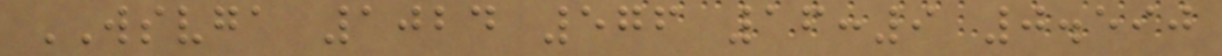WSVGA 1024 576 16:9 0.590
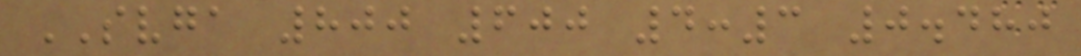SVGA 800 600 4:3 0.480
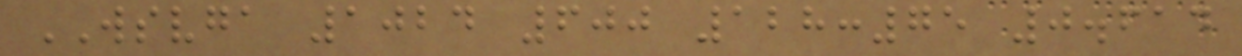WSVGA 1024 600 128:75 0.614
